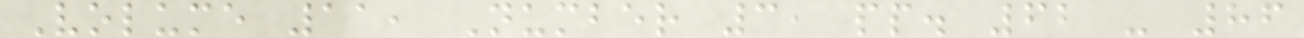Volume 11, Number 3, pp. 62 - 86
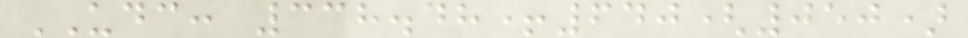UDC: 338.48+640(050)
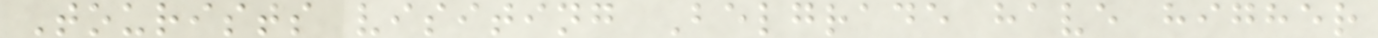Tourists visiting Belgrade have higher
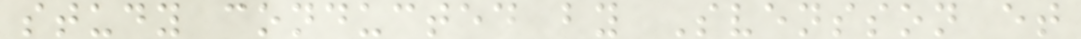study conducted by Svensson et
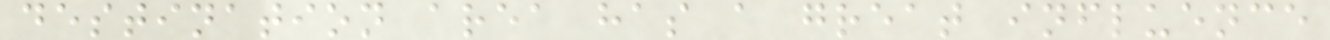destination area has a great influence
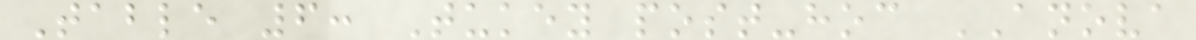Table 6: Tukey post-hoc ANOVA
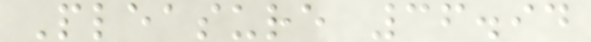Pleasure 36.94
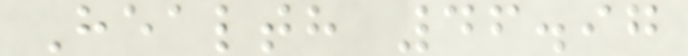Health 46.97
